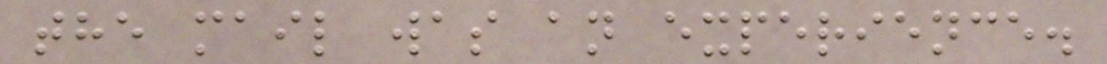the mail was an experience.
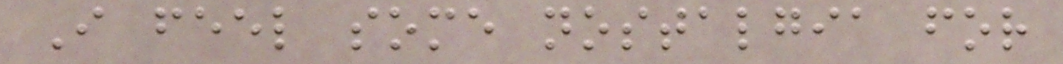I feel some nostalgia for
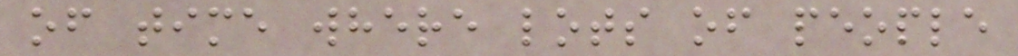of time where lots of people
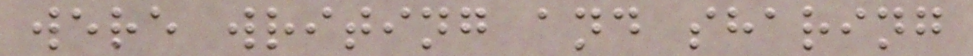were writing and sharing
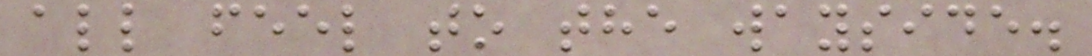all feel to the wayside.
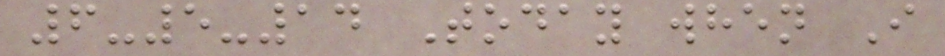6-5-14 Today when I
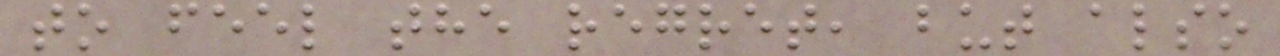to feel the regret, but also
